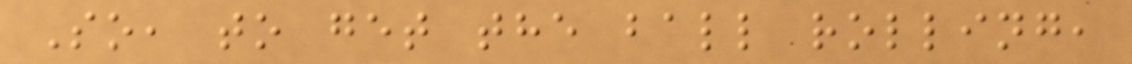So, to get the ball rolling,
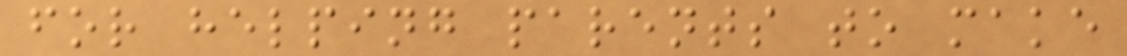for helping parents to make
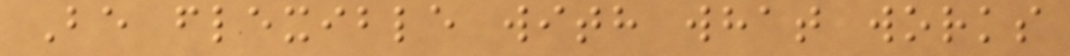Be flexible with what works
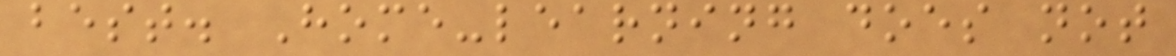best. Home-learning does not
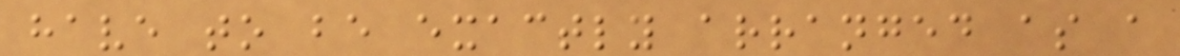have to be exactly arranged as a
